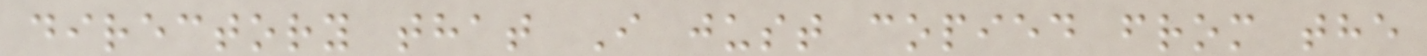directory that I just copied from the
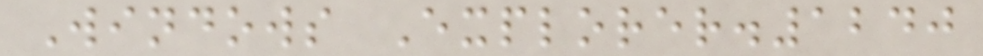Windows Explorer.1240
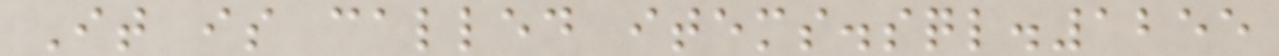It is called items.sql.1255
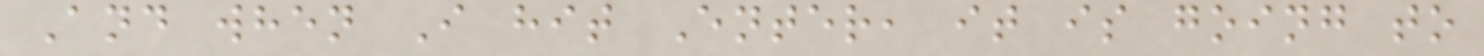And when I hit Enter, it is going to
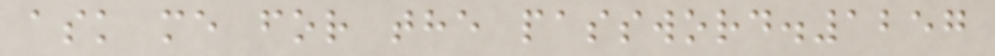ask me for the password.1257
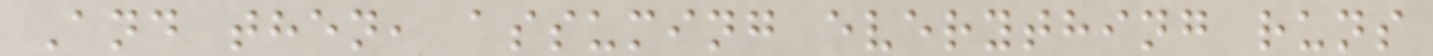And then, assuming everything runs
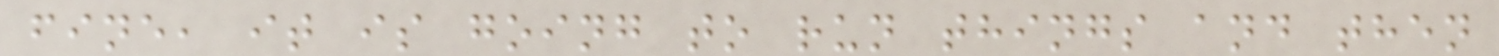fine, it is going to run things and then
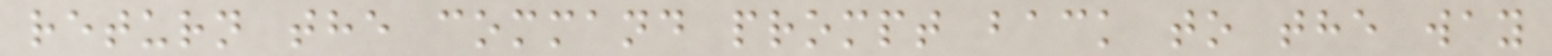return the command prompt back to the way
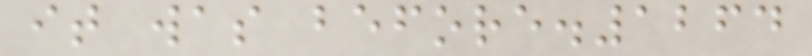it was before.1264
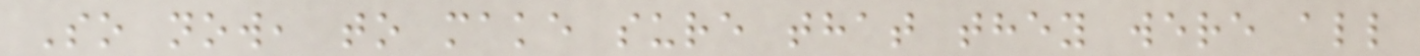So now, to make sure that they were all
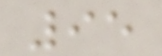95
